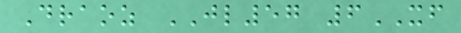Draoz JL57 6XF
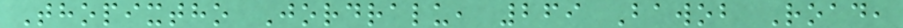Thopixtho Jordralu, 269 Bawob Road,
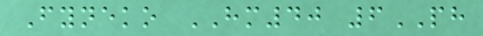Fyneko HM40 6PH
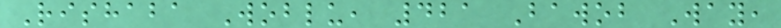Rishaba Woblu, 421 Bawob Way,
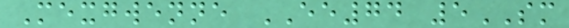Mexgwenne EE74 5SM
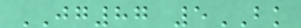JG87 5BK
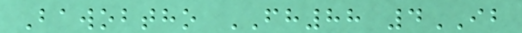Bawobtho FH88 4IB
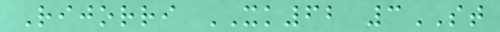Rijorri XK62 3ST
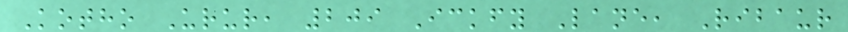Kotho Urur, 209 Ickfy Lane, Ribaur
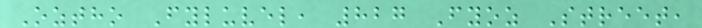Oztho Fyluvel, 827 Fyoz Street,
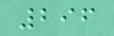296
